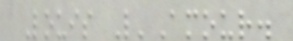Louis L'Amour.
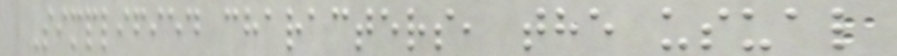Simplified characters, the usual
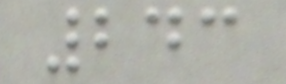243
